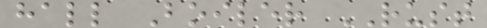hall Boiler RUST
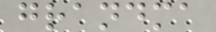grandma
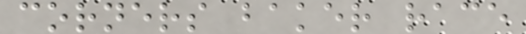corners baker race
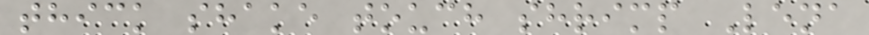thick shake touch shrimp Lena
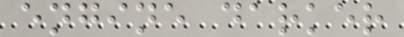engine darker
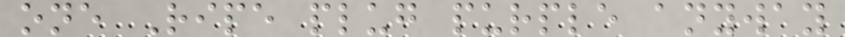one Ripe plug purple anyway
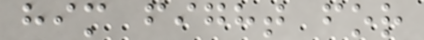him fight for
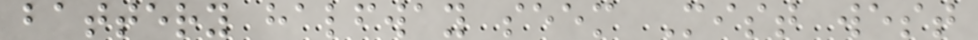battery halfway seem Mist west
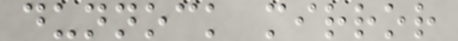dunnock mirror
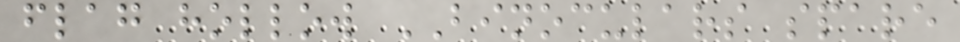flag hollow BINOCULARS spare
